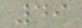49
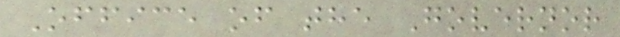Office of the Governor
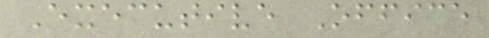Executive Office
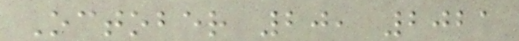October 20, 2021
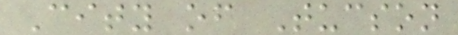City of Tucson
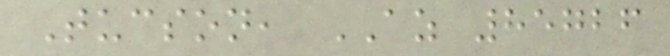Tucson, AZ 85726
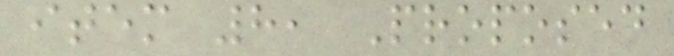item 8, Proposed
